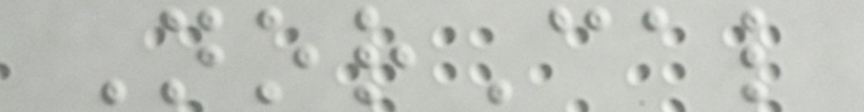NorCal
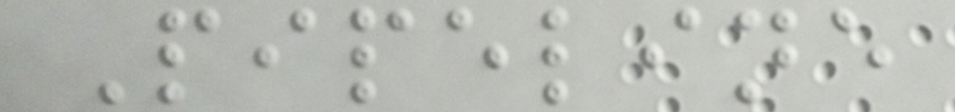Pipeline
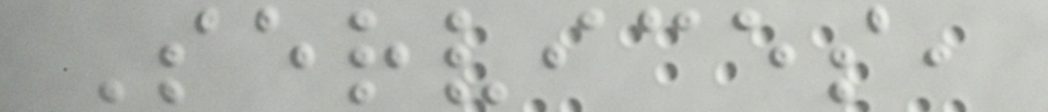Services,
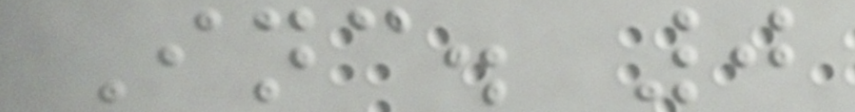Inc. 0
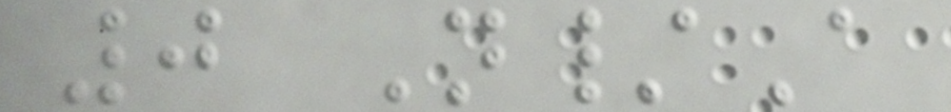0 N/A
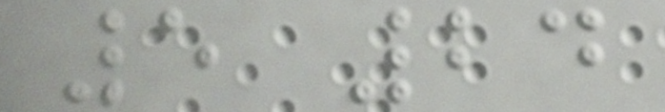5 24
